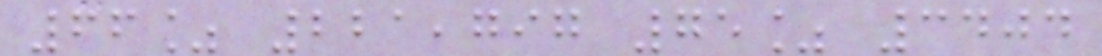66% 221,797 75% 3404
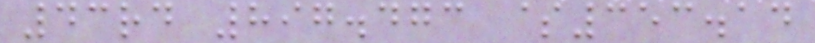43rd 897.473 $353.14
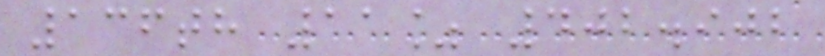136th 11% 402.902
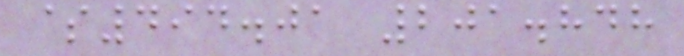$494.01 201.848
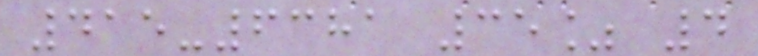415-6381 35% 4
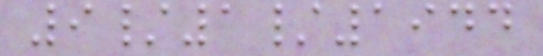9/1/1944
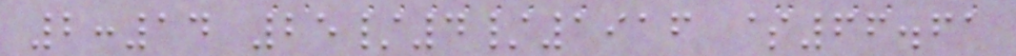2:14 25/4/1916 $66.61
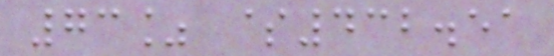73% $432.51
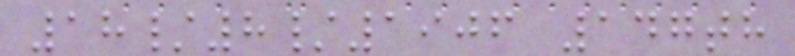18/8/1906 147th
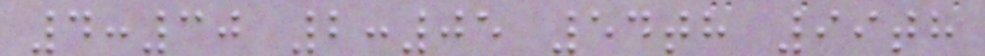4:30 2:05 54th 99th
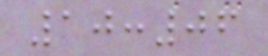10:06
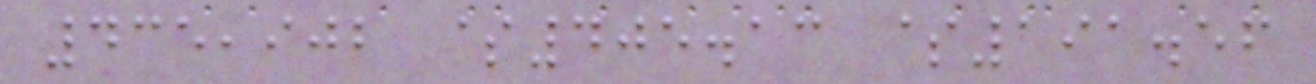435,902 $405.13 $191.56
